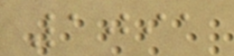1091
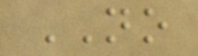NO
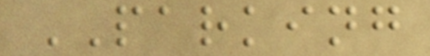PARKING
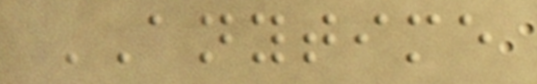ANYTIME
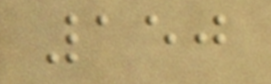150
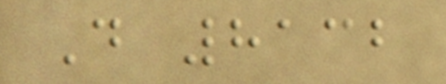D 8132
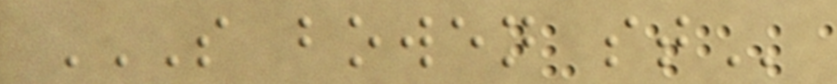S BOWEN ST
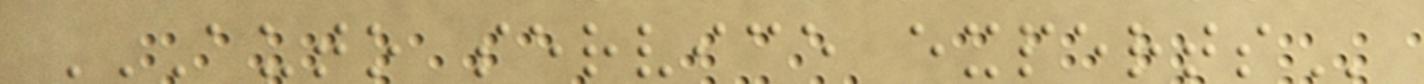AUTO SERVICE EXPERTS
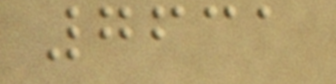7631
